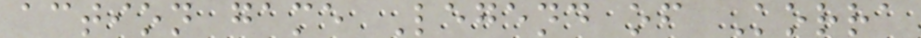action game Legend of Korra
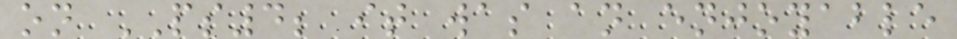on PS4; it was an enjoyable
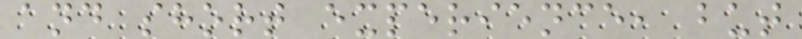and short experience, but
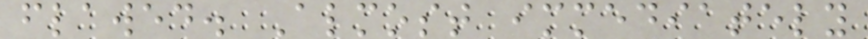flawed. Almost immediately
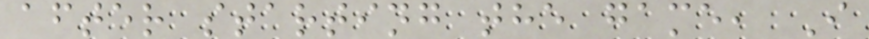after starting the game, I
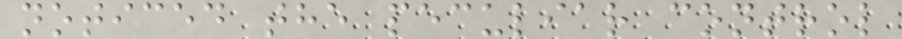noticed the peculiar control
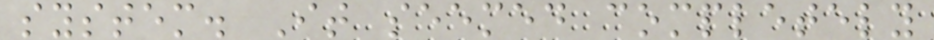system. It seemed completely
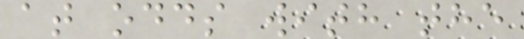at odds with the
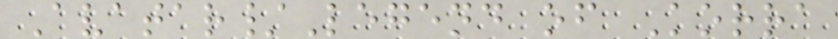Avatar/Legend of Korra
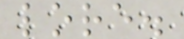lore.
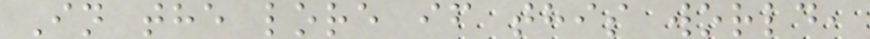In the lore if this world,
